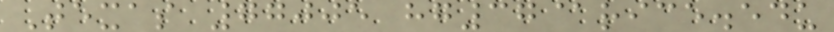Texas 77005 hg37@rice.edu
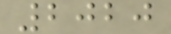2020
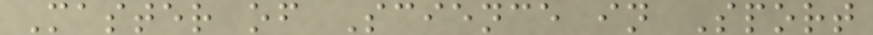Master of Science in Sport
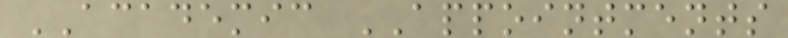ACADEMIC APPOINTMENTS
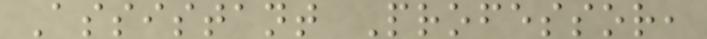Assistant Professor,
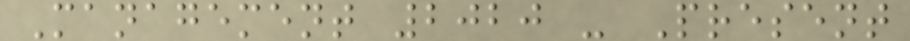Management 2020 - Present
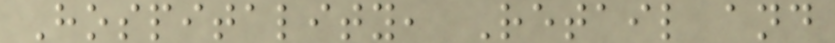Hospitality, Retail and
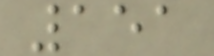151
